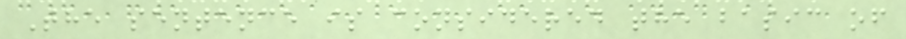The sentence is considered the basic of
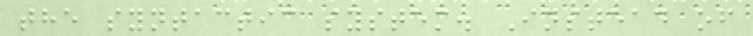the syntactic system. Instead of
